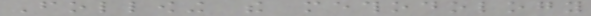Following the methodology
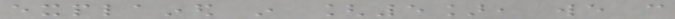explained in [5], we can
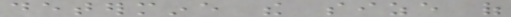determine the size of
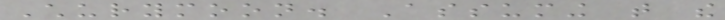Churymoon. Assuming that the
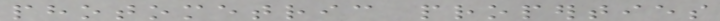photometric properties
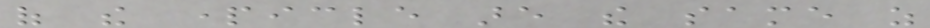of the particle are the same as
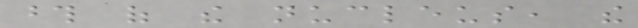those of the nucleus, the
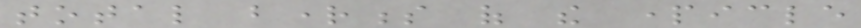total brightness of the particle
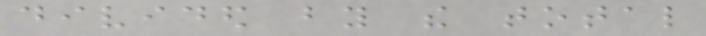divided by the total
